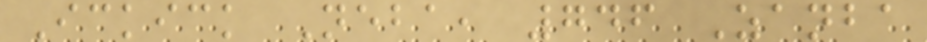Ickick Neba, 746 Zanba
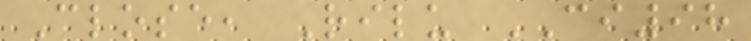Close, Rilu CI98
